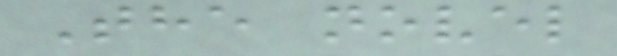The novel
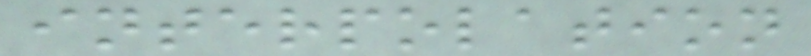interpolation
